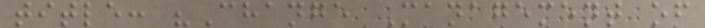title: "Change Management of
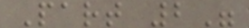Part 2"
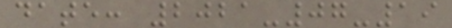date: 2021-07-19
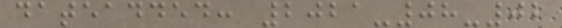dateadded: 2021-08-02
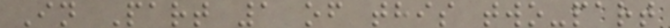In Part 1 of this two-part
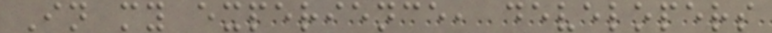In my experience, developers
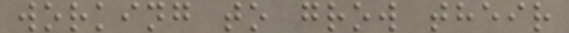working to grow their
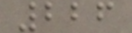226
